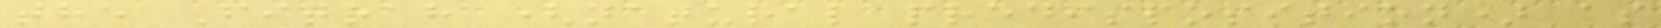the Fitrah (natural predisposition) as
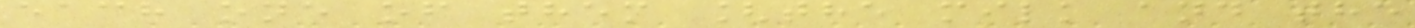each one of them [the milk and the
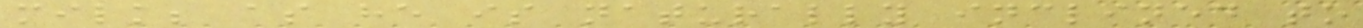milk; as he is naturally inclined to
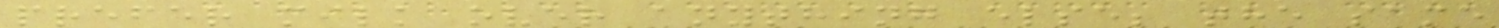prefer milk over anything else; the same
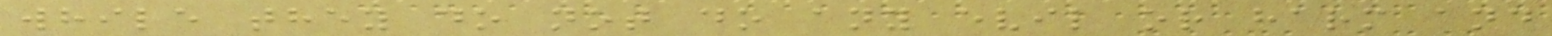while they do not do any evil or harm and
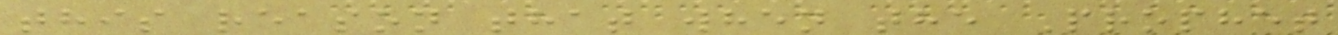this reason that when the Prophet
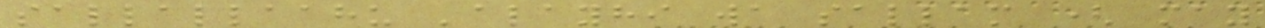sallallaahu 'alayhi wa sallam ( may
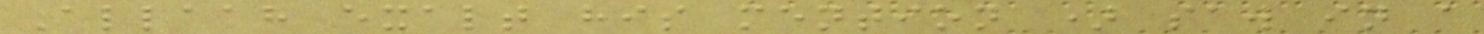Allaah exalt his mention ) saw in a
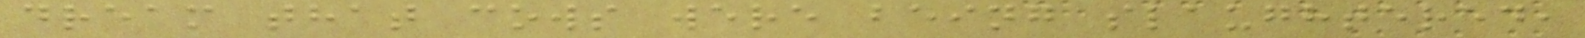dream that cows were being slaughtered,
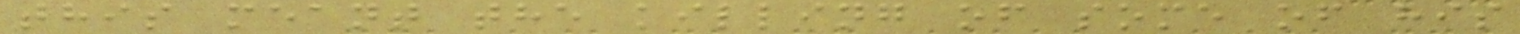this meant the killing of some of his
